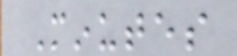Minutes
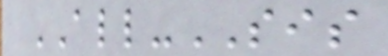ALL-SIS
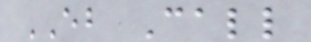EB Call
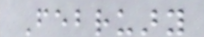February
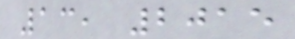13, 2015
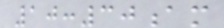10:30am
